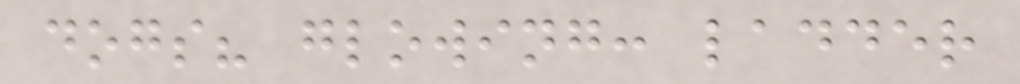dogs? glowing: ladder
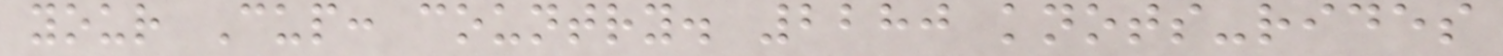your Cup: country. 2280 knots-rides
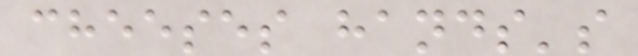cheeses hands's
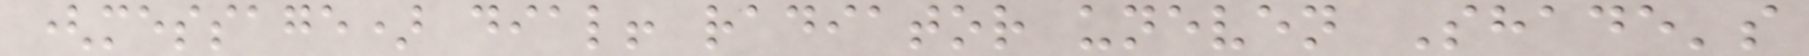(message) dial! radiator uneven Shade's
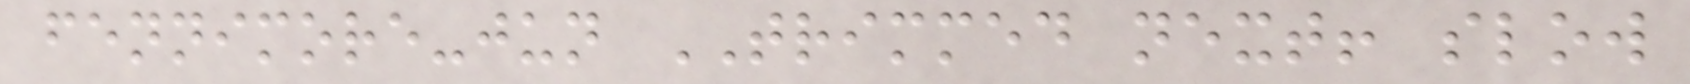fennimore-jun TRIMMED next! slow
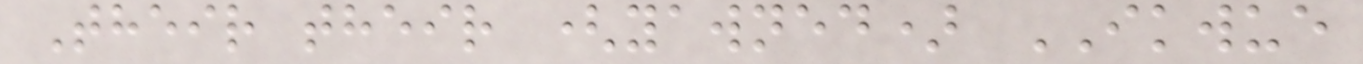Their their (yawned) IKWUE
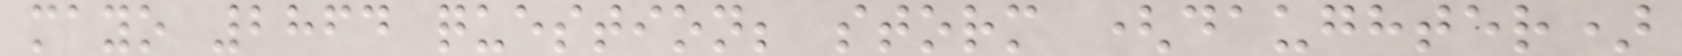mayo 2864 question; storm (daughter)
